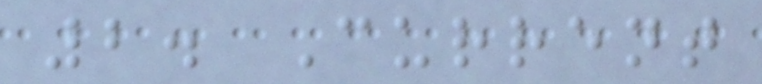2. Current
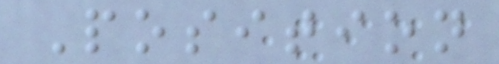Position
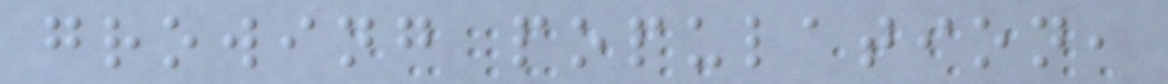growing population,
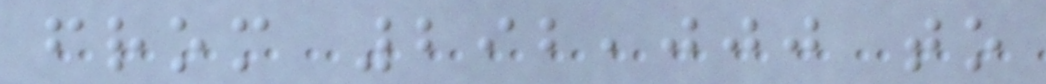from 292,000 to
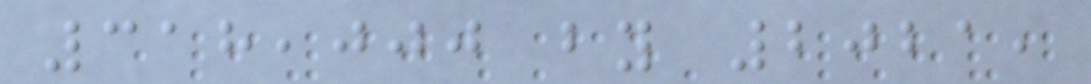318,000 by 2021,
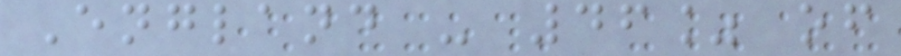England - 46% of
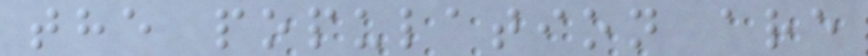the population are
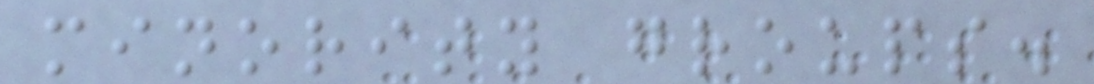minority groups.
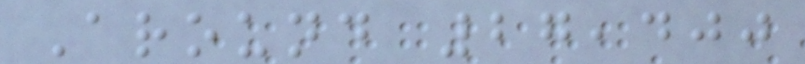Around 27,400
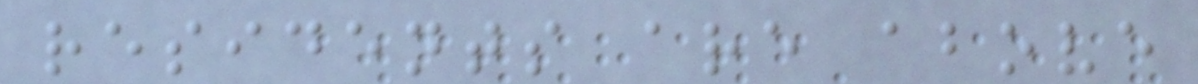residents are above
